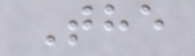The
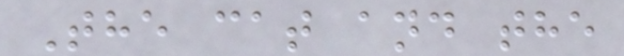The cat and the
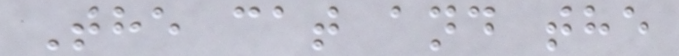The cat and the
